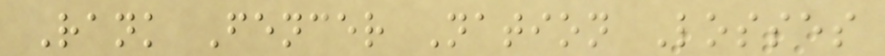Rank Fencer Nation Losses
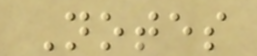Notes
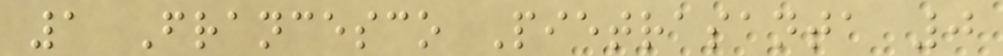1 Francesco Pietrasanta 0
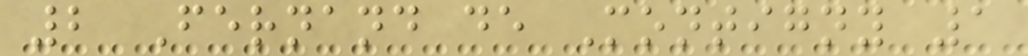2 Fernand de Montigny 1
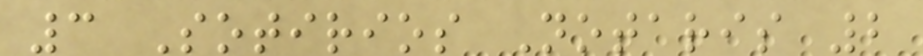3 Sotirios Notaris 2
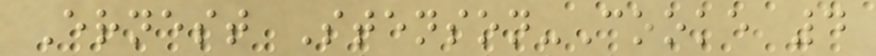Ernest Stenson-Cooke 4
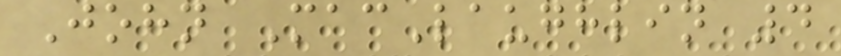John MacLaughlin 4
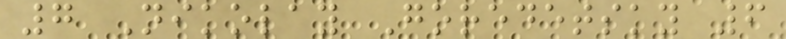7 Nikolay Goredetsky 6
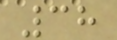38
